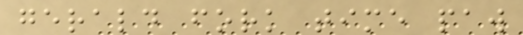gerald fork time paw
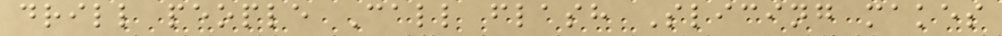drill people Call flash Slicing makes
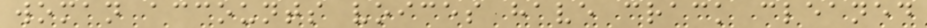woman accounts voices have crack cleaned
